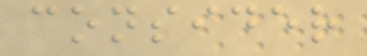consider
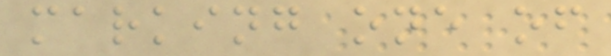marking one of
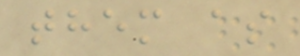them as
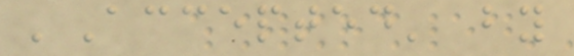'Accepted' by
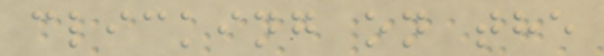clicking on the
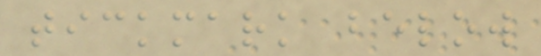tickmark below
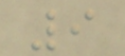9
